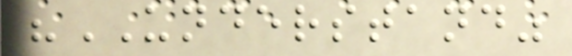"UNDERSTAND"
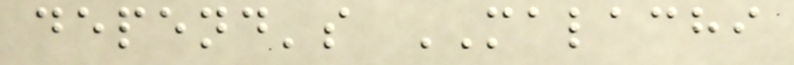depend's MALACHI
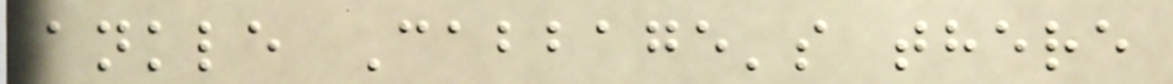ankle Cabbage's there
